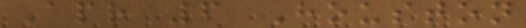Apr 6 Houston
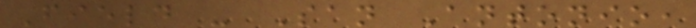Field - San Antonio,
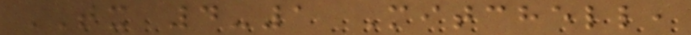TX 4-1 Mitchell,
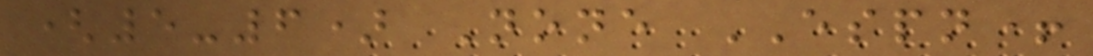(5-6) None ESPN+
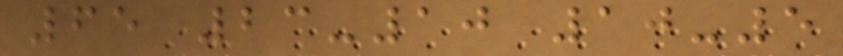65 23-10 10-5
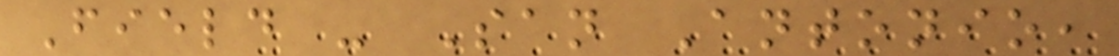Field - San Antonio,
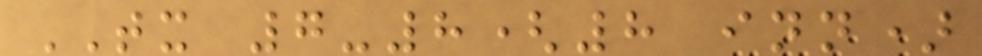TX 7-8(8 inn)
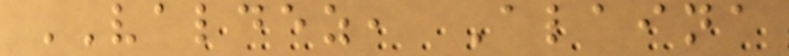VALDEZ, Alaina
